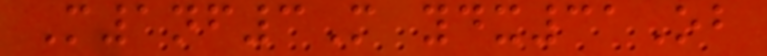M1nf3M ydx31Ob
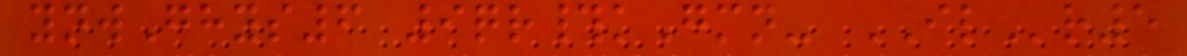ynwGhys6 9qr#kGmn- ILr5
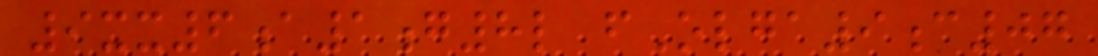9xx6a1g8l fOlga9c07
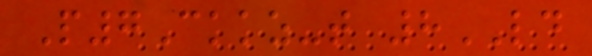P7Ckkz-t 8LD
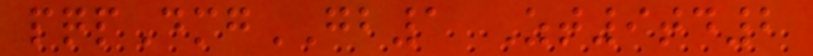pqpDmgGB1 Zt9td2
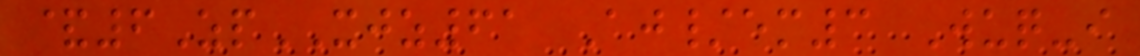&6ZpXJZ61 Aj/em3 Wuq-i
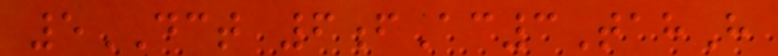5DCT 6fAc3TahH
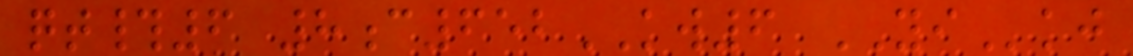qt#6 8c652KW6 YIkj
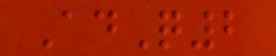AdQ2
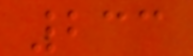233
